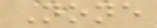None
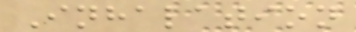Inhalation
